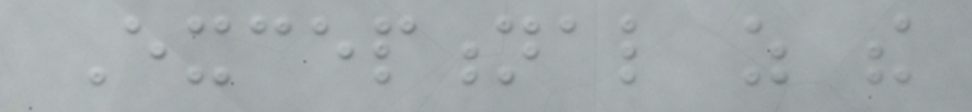Exceptional as the
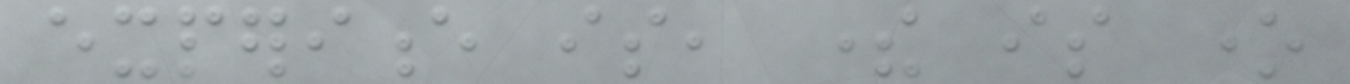experience is, there is one
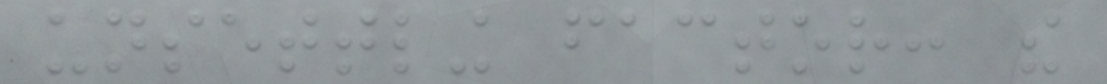unsettling factor: the
